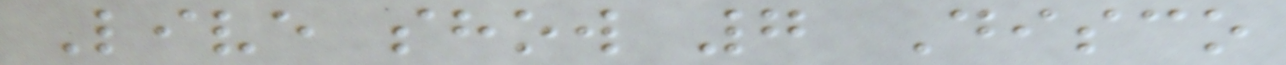Live show 7 Disco
